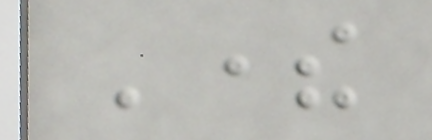There
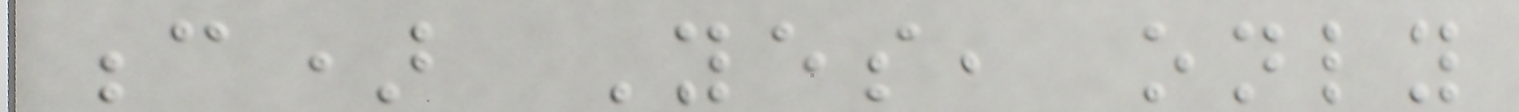c) Yes, only
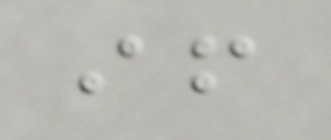if
